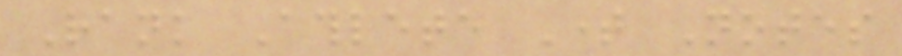Rank Athlete Time Notes
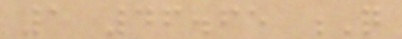1 46.65 Q
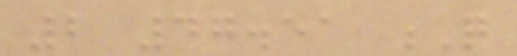2 47.51 Q
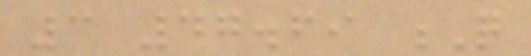3 47.69 Q
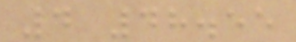4 48.55
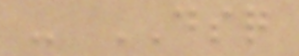- DSQ
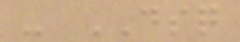- DSQ
